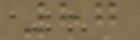87
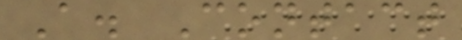A. Contact
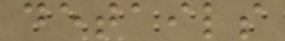details
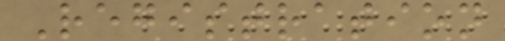Registration
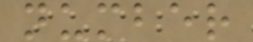number
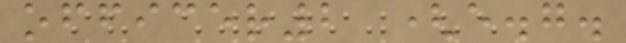officer2 (e.g.
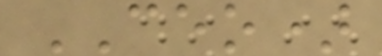CEO)
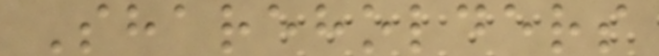Shareholders
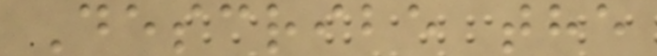Describe the
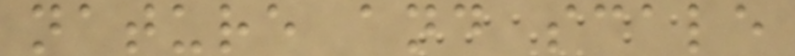nature and scale
